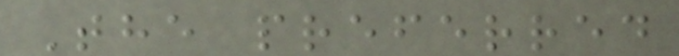The preferred
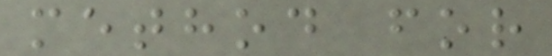method for
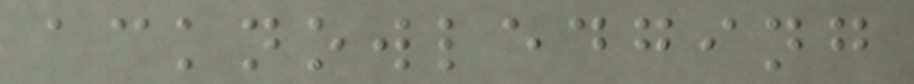acknowledging
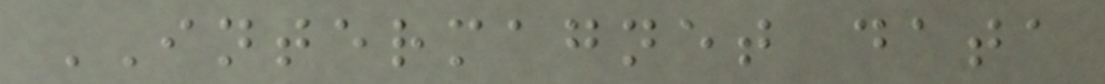INTERMAGNET data
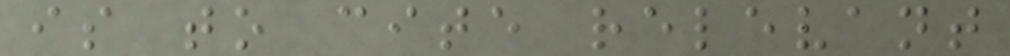is to cite relevant
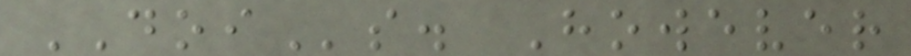DOIs. However
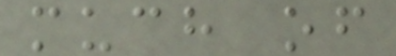much of
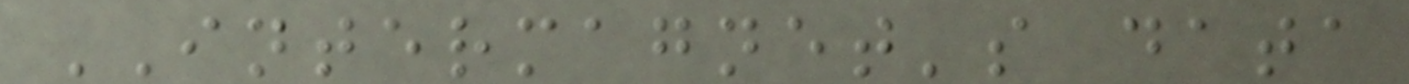INTERMAGNET's data
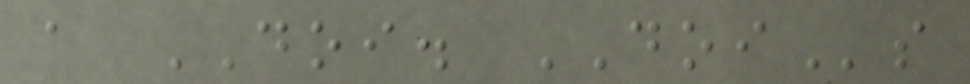a DOI. DOIs
